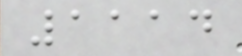1114
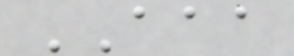AAA
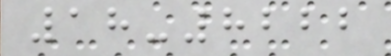18-8222
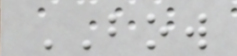BOW
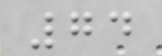74
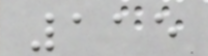115
